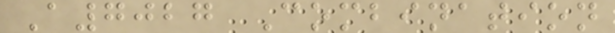A7027 Combination
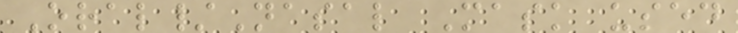Oral/Nasal Mask used
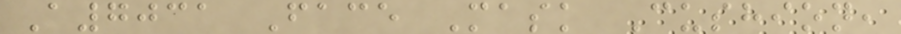A7031 Face Mask Cushion,
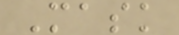Mask
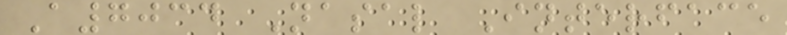A7034 Nasal Interface
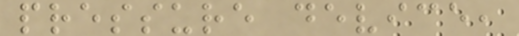pressure device,
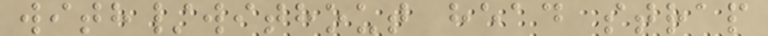with/without head strap
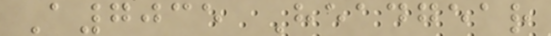A7035 Headgear
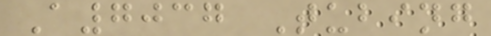A7037 Tubing
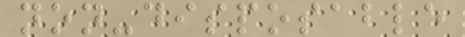non-disposable
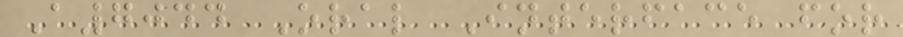A7044 Oral Interface for
